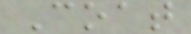Coat
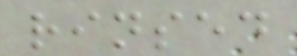rinsed
